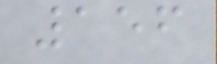156
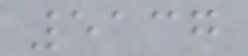5137
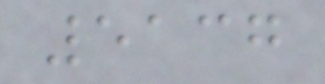5137
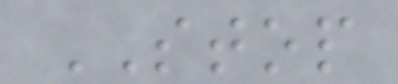STOP
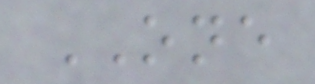ONE
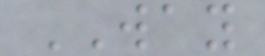WAY
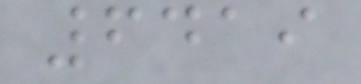6419
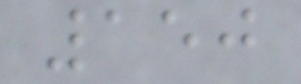150
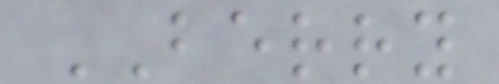BERRY
